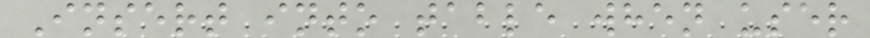Insert into table when user
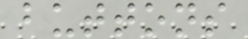buttons
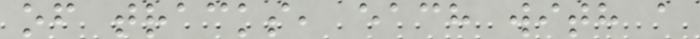of tracks, each with a
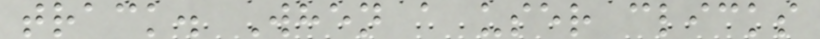track. When a user clicks
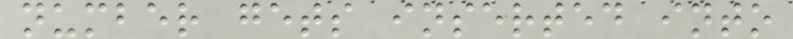number gets inserted into
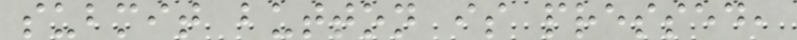submit button is pressed,
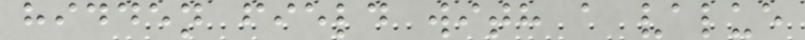hidden field with a value
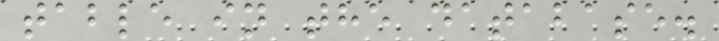table in the database.
